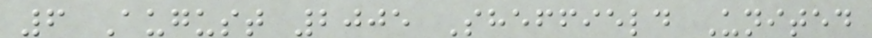6 August 2005 Sheffield United
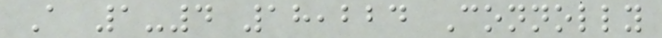A 1-4 18,224 Connolly
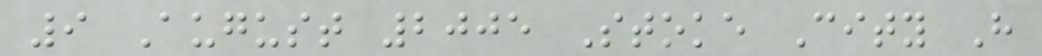9 August 2005 Stoke City H
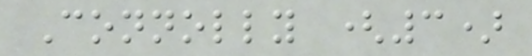Connolly (3)
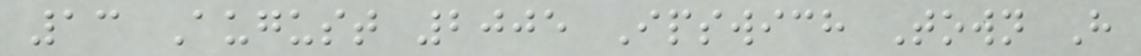13 August 2005 Ipswich Town H
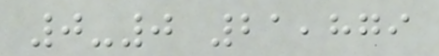0-0 21,879
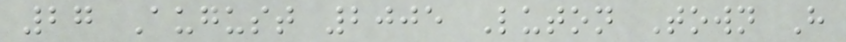27 August 2005 Luton Town H
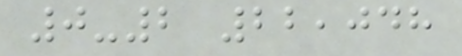0-2 22,048
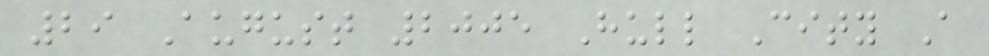29 August 2005 Hull City A
